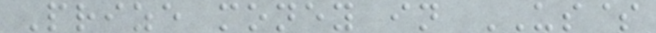Prize money in US$
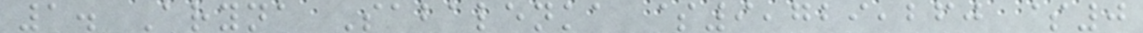1. Aryna Sabalenka $9,729,260 $0
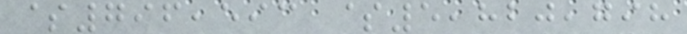$796,593 $5,820,798
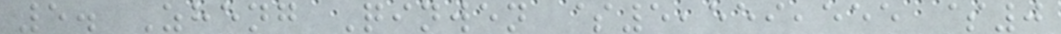5. Zheng Qinwen $5,559,555 $0
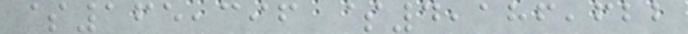$165,396 $4,186,622
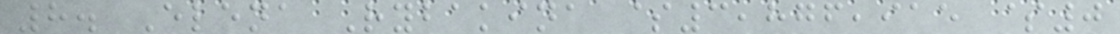8. Elena Rybakina $3,876,915 $0
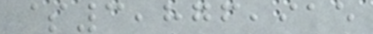$3,876,915
